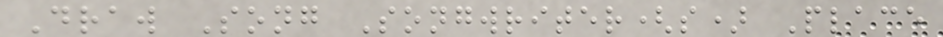Draw Song Songwriter(s) Place
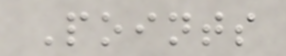Points
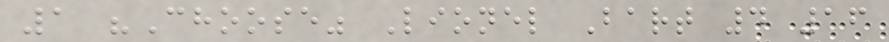1 "Choose" Lionel Bart 4 16
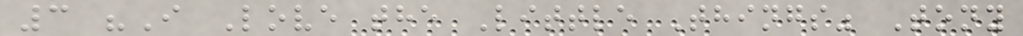3 "I Love the Little Things" Tony
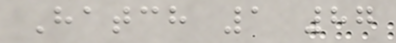Hatch 1 87
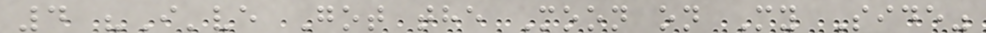4 "I've Got the Moon on My Side"
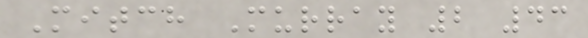Mitch Murray 2 43
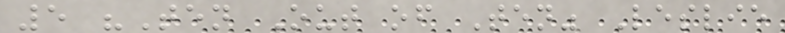5 "Ten Out of Ten" Leslie
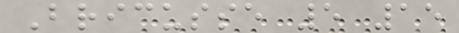Bricusse 5 15
